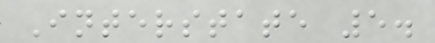Interstate 5.
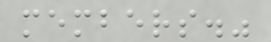members."
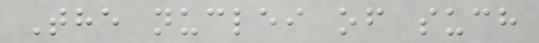The nuclei of such
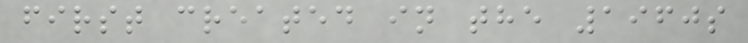first created in the 1960s
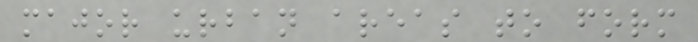major urban areas to form
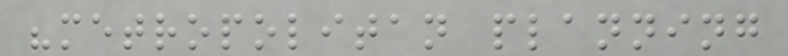"metropolitan planning
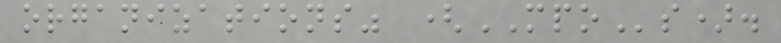organizations" (MPOs).
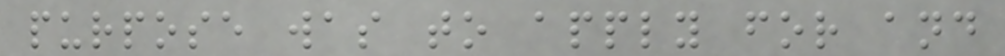purpose was to apply for and
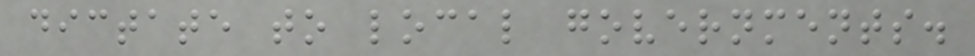dictate to local governments.
